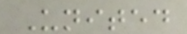United
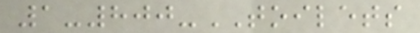1-800-TOILETS
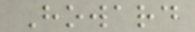Howard
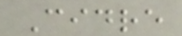Cidre
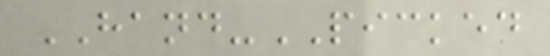HAND-PICKED
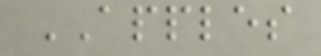APPLES
